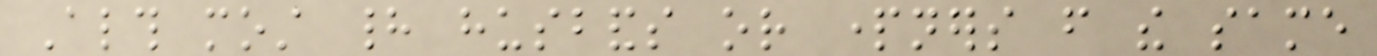Although most had husbands or partners from the same
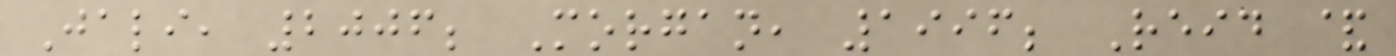Jali, 2006; Morgan, 1996; Reid &
